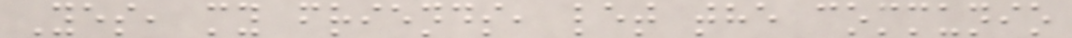Yes, my friends, let the communio
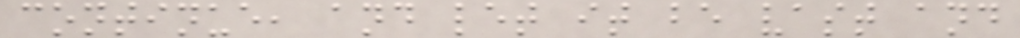continue, and let it be vast and
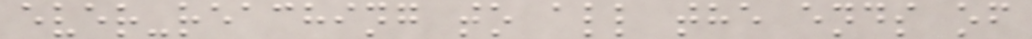ever-reaching to all the ends of
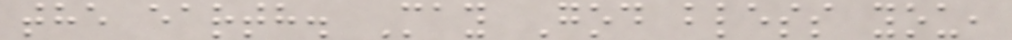the earth. May God bless you,
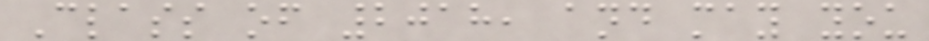Class of 2018, and may you
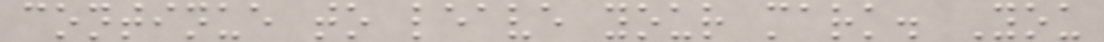continue to leave your mark. You
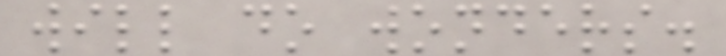will do wonders.
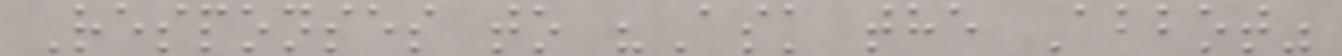Responses to "Ask the Abbot"
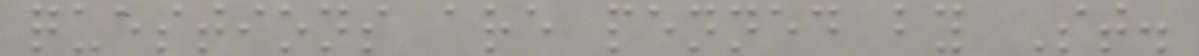questions are penned by St.
